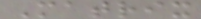Matrix
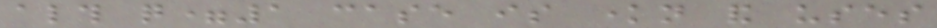although q=1 case is known and uses
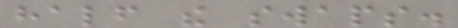half the swaps.
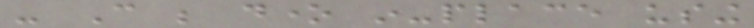- Can be done in-place using
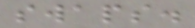swaps.
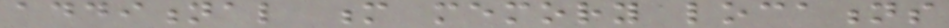additional m memory locations
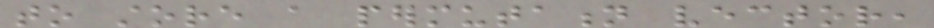to store a permutation vector,
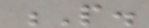P.
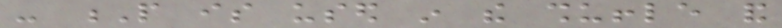- P is used in the shuffle and
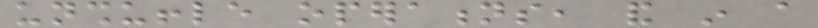unshuffle operations, and in a
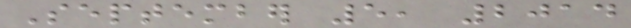September 5, 2014
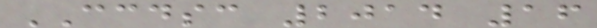CCDSC 2014 16
